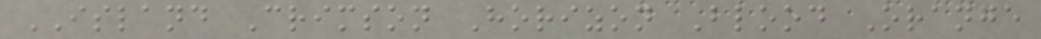ISLAND Crimson Horizon Blood Orange
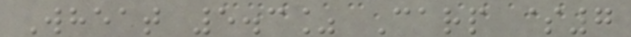Wheat 5.3% Carp $7
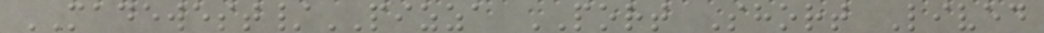MADEWEST/PIZZA PORT Short Lived
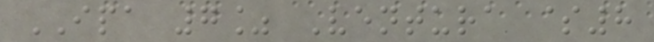IPA 7% Ventura $8
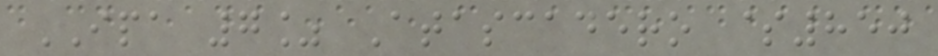IPA 7% Atascadero $850
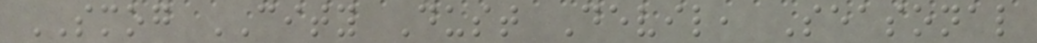SMOG CITY Dust Devil, Seasonal
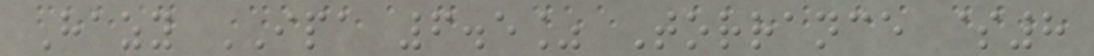Hazy IPA 6.5% Torrance $8
